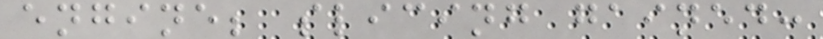engine; slicing gained:
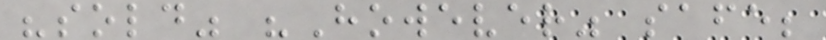"sold" "However" safe;
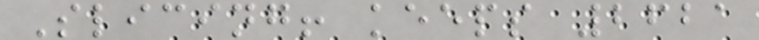Slicing! keeps 2621
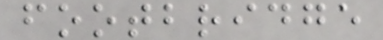footbridge
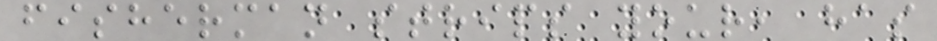fisherman strips your, has
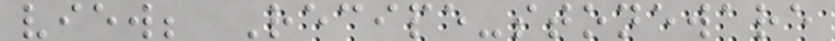view; Recipe-stoneware
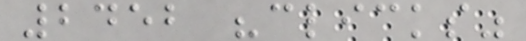2452 "clicks"
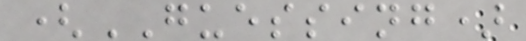(GUESSING)
